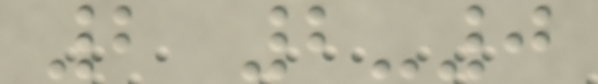2 2-0
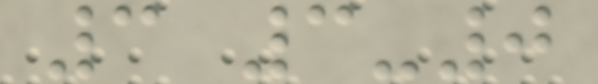3 3-0
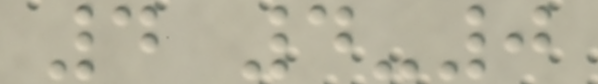4 4-0
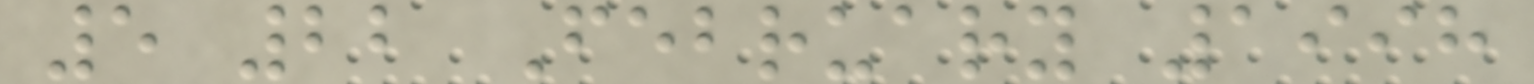5 22 February 1998
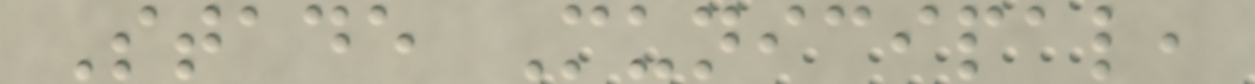Stade Municipal,
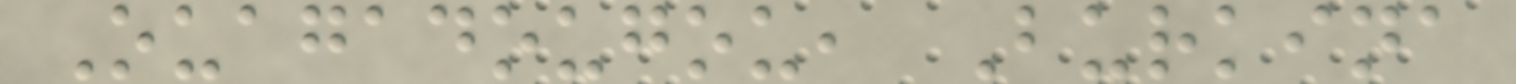Ouagadougou, Burkina
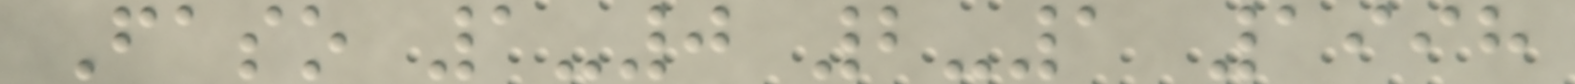Faso 1-0 2-1 1998
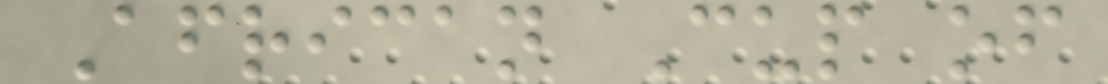African Cup of
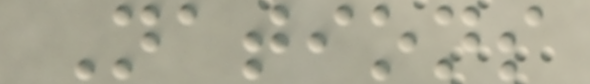Nations
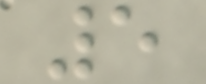5
